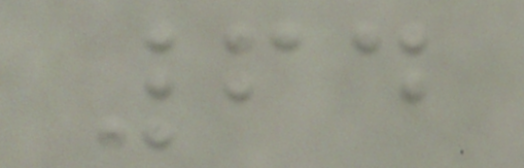64
